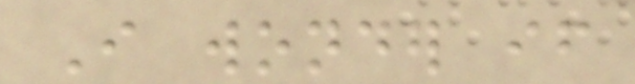I wonder if
